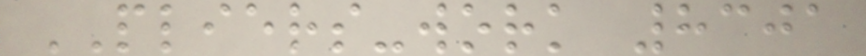PLIERS-work 8301
